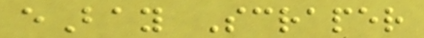eBay Scraper
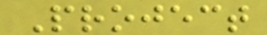Project
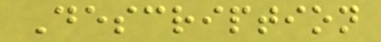Description
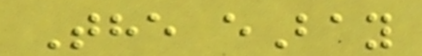The eBay
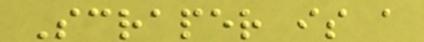Scraper is a
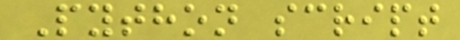Python script
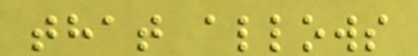that allows
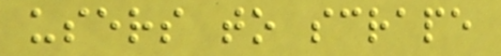users to scrape
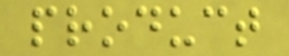product
